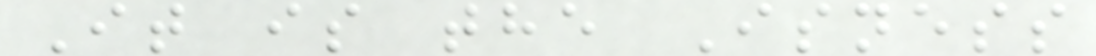It is the Isness
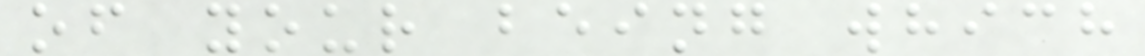of your being which
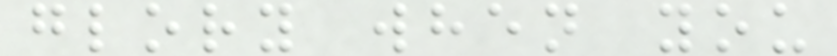glory when you
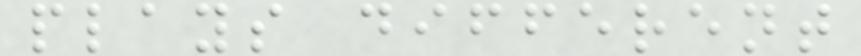plays different
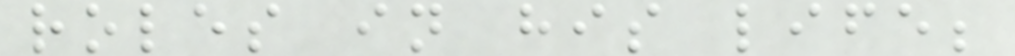roles in his life;
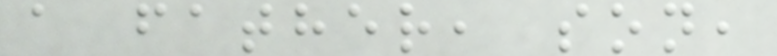a father, son,
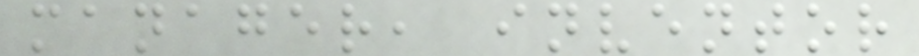manager, inventor
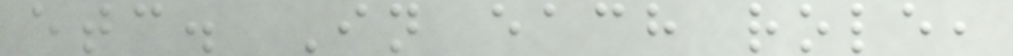etc. In each role,
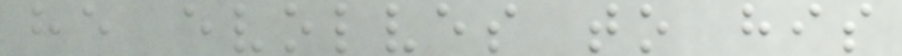he evolves to his
